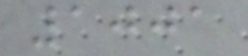1001
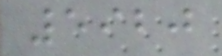5920
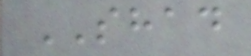SHAD
